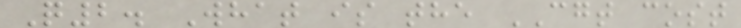Q2. What is the CGT cost
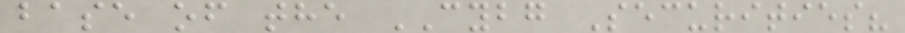base of the CYBG Securities?
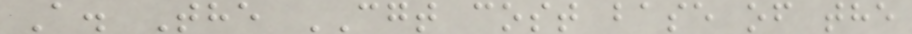A. The CGT cost base of the
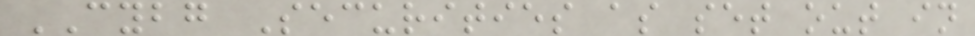CYBG Securities as set out in
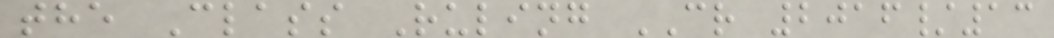the Class Ruling CR 2016/13
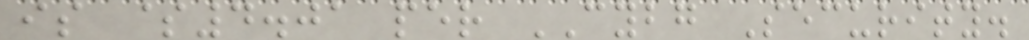is $4.01 per CYBG Security.
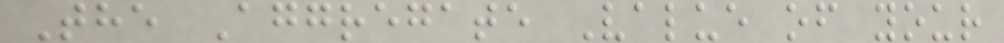The Aggregate Value of your
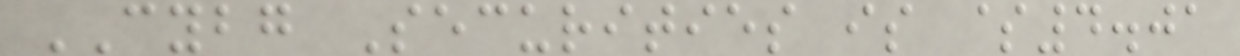CYBG Securities is $4.01
